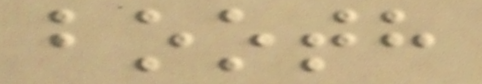booth
